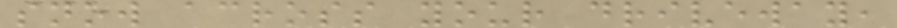snow across your driveway,
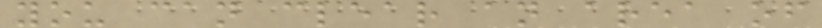you can clear an area of
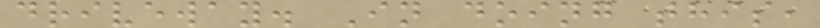driveway. In doing this,
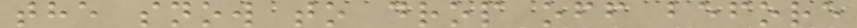the snow to drop off before
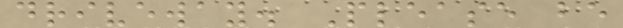driveway. Please be
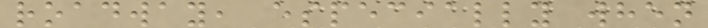roadway, especially when
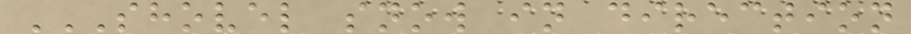SHOVEL SNOW IN DIRECTION
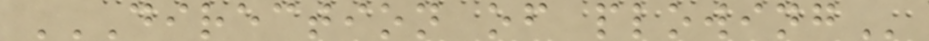DIRECTION OF PLOWING
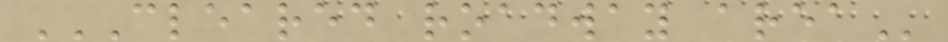CLEARED ROADWAY AREA
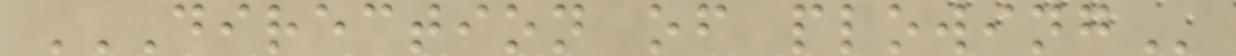DIRECTION OF PLOWING
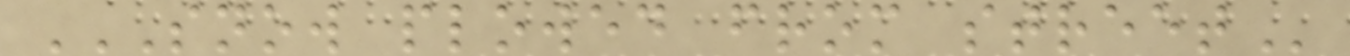SNOW PLOWED FROM STREET
